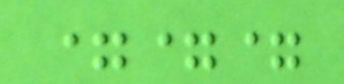===
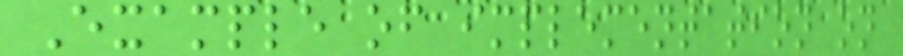Example of implementation on
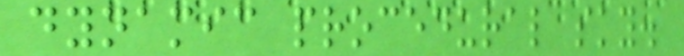dynamic procedural sky.
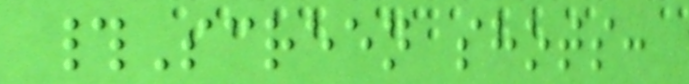#Screen shots:
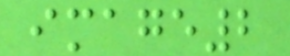image2
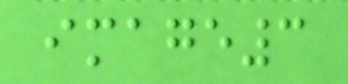image3
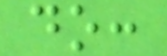do:
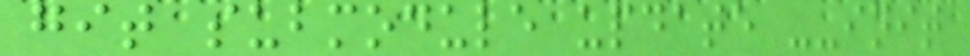git submodule update --init
